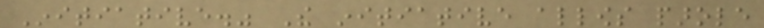Initiative." The initiative allows parole
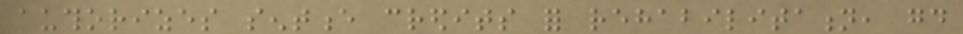authorizes sentence credits for rehabilitation, good
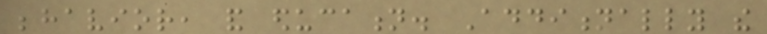behavior, and education. Additionally the
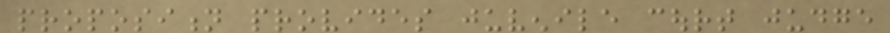proposition provides juvenile court judge
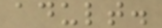adult.
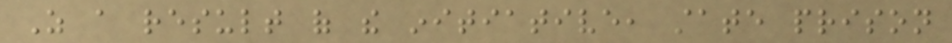As a result of the initiative, state prison
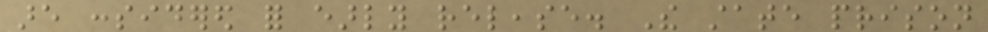are considered for early release. The state prison
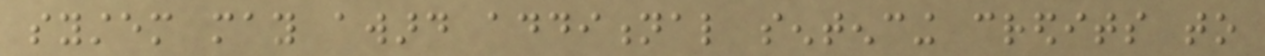system may award additional sentencing credits to
